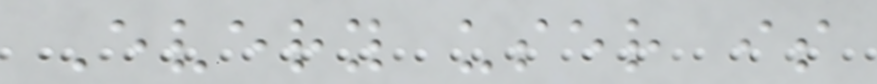Every user is
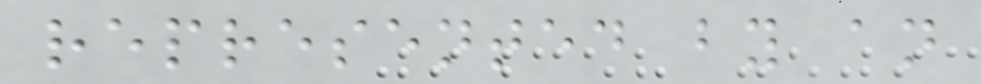represented by an
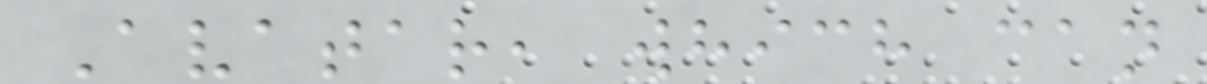Avatar, which can
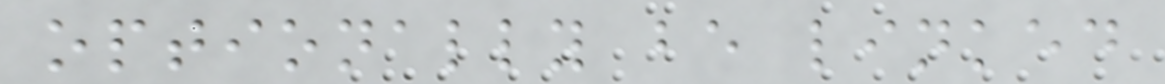optionally be linked
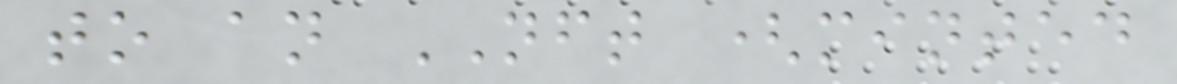to an NFT (minted
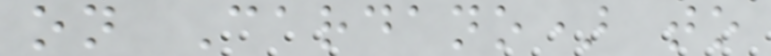on Cardano) to
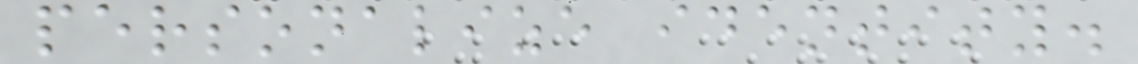personalize identity.
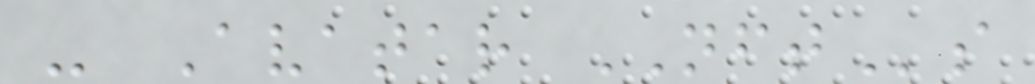- Avatar NFTs
